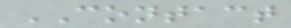CONTACT
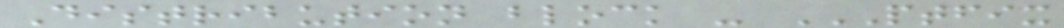Distribution block - PTFIX
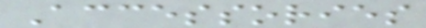Accessories
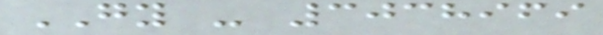GY - 3038969
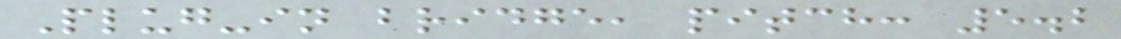Plug-in bridge, pitch: 5.2
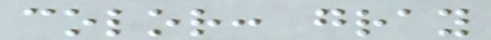color: gray
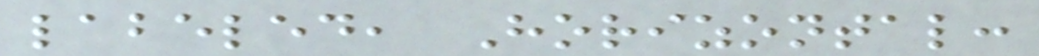labeled, Horizontal:
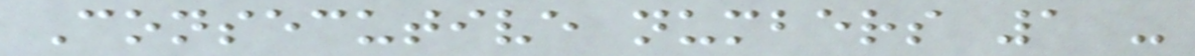Consecutive numbers 1 -
